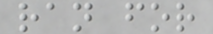ran for
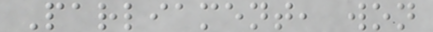Parliament, won
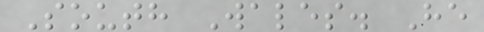South Wales. He
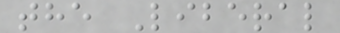the Liberal
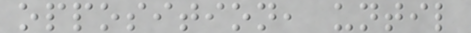opposition, until
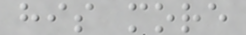his more
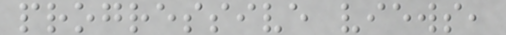progressive views,
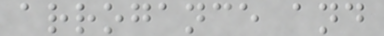arrogance and
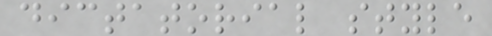dictatorial style
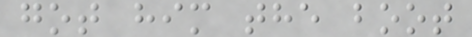got him the boot
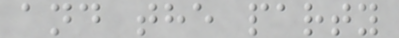and the party
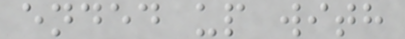ended up with
